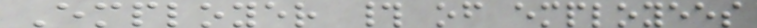Employer # of employees
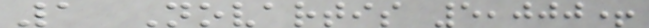1 Novartis 5,000+
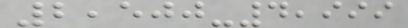2,500-4,999
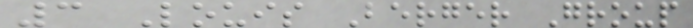3 Louis Berger Group
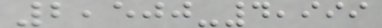2,500-4,999
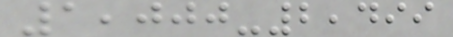1,000-2,499
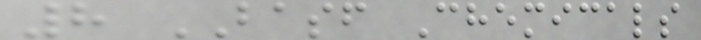8 BASF Chemicals
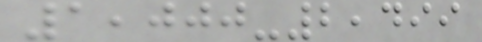1,000-2,499
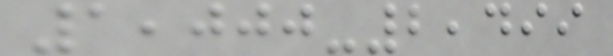1,000-2,499
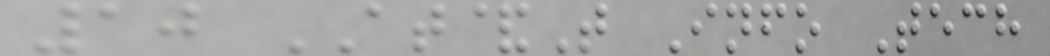10 AT&T Info Tech
